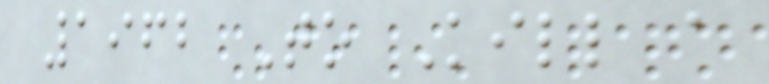1962 To Kill a
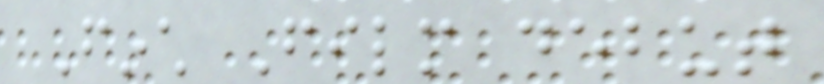Finch Film debut
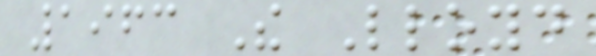1963 The Lloyd
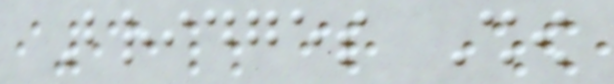Bridges Show
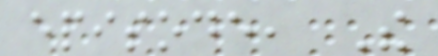episode, The
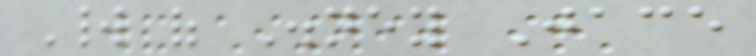World of Disney Jace
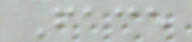Face
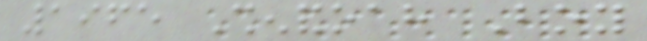1965 Shenandoah Boy
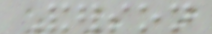Anderson
